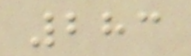283
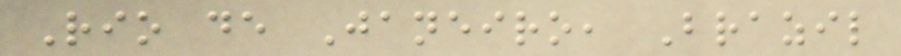Rio de Janeiro, Brazil
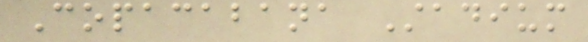Copacabana Stadium
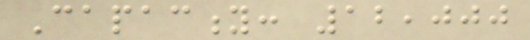Capacity: 12,000
